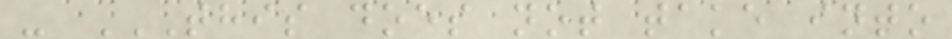- THIS DOES NOT TAKE INTO
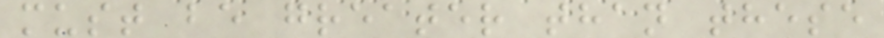must be greater than these
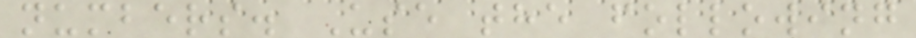numbers. Use the following
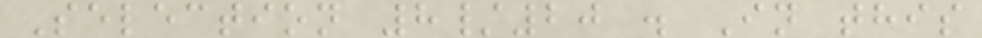Selection 8/20 . In this
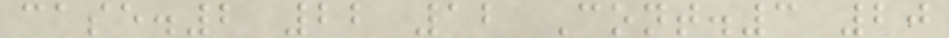case.2 22 12 Cont.3 20
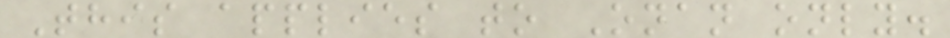This applies to Onan only.
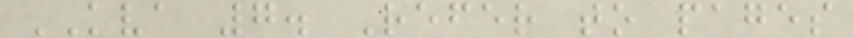KVA 7. Refer to pages
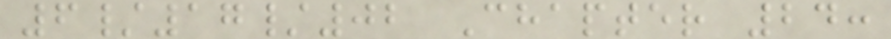6/17/02 Chapter 24:
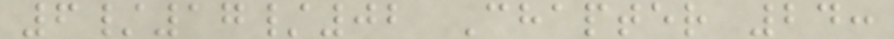6/17/02 Chapter 24:
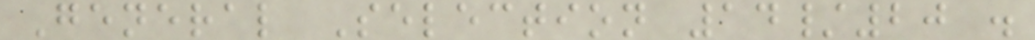General Selection 14/20 .
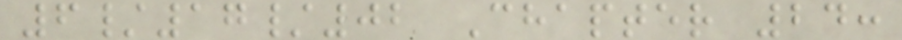6/17/02 Chapter 24:
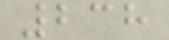238
